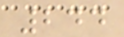244
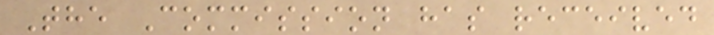The Commission has received
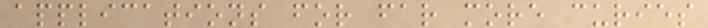applications for far more curies
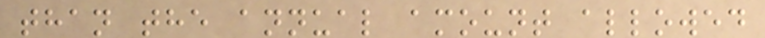than the annual amount allowed
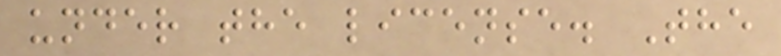under the license. The
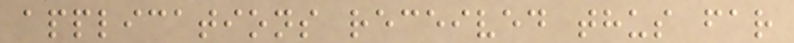applications received thus far
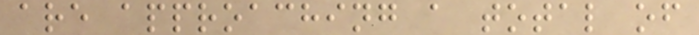are approaching a total of
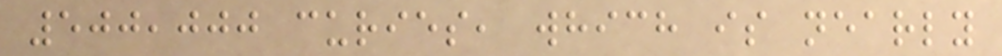500,000 curies, which is nearly
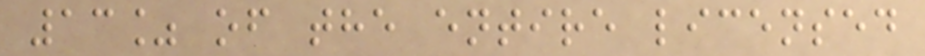13% of the entire licensed
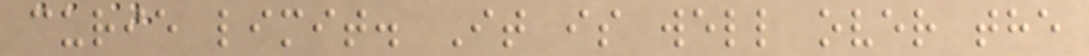curie limit. It is well over the
